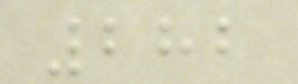282
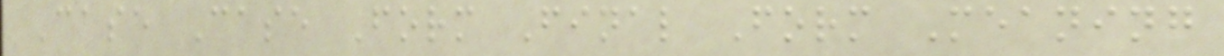Case Case Form Final Form Meaning
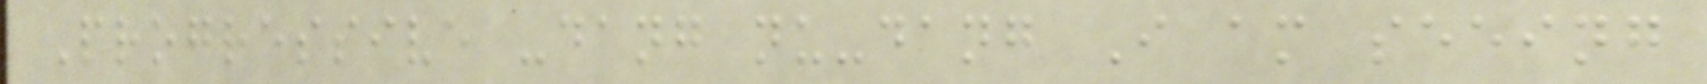Progressive -dang nu-dang I am seeing
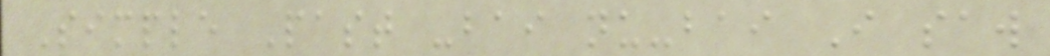Simple Past -bai nu-bai I saw
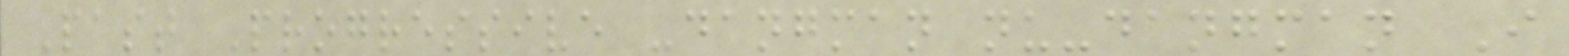Past Progressive -dangman nu-dangman I
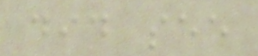did see
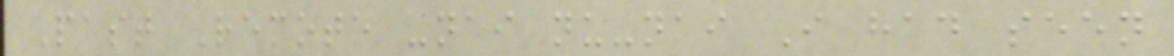Past Remote -nai nu-nai I had seen
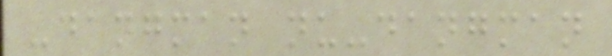-dangman nu-dangman
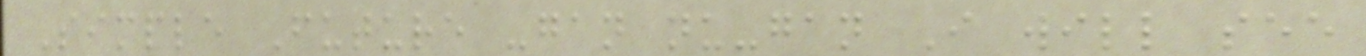Simple Future -gan nu-gan I will see
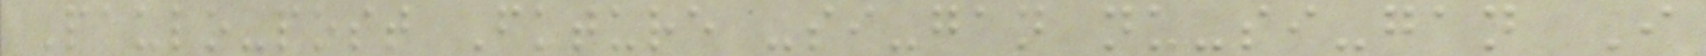Paulo-post Future -si-gan nu-si-gan I
